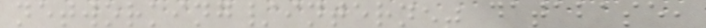networking/internet database,
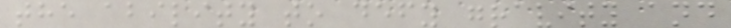the ability to defy gravity and
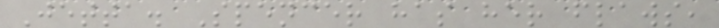Jetta. Spencer has her flaws,
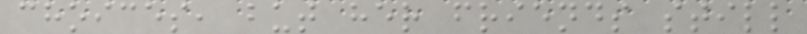choices, but her friends still
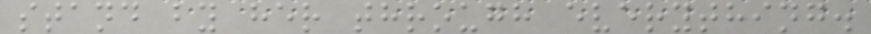stand by her through everything.
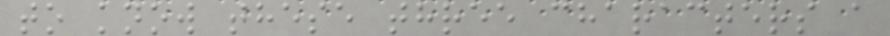to know these three characters a
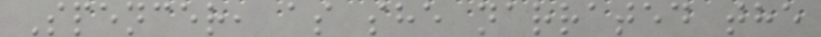Spencer, as she narrated the
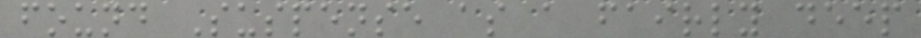found Suspense as a fairly deep
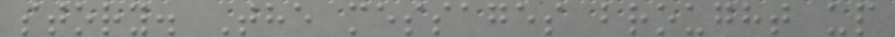story. The messages brought up
